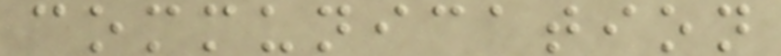communication
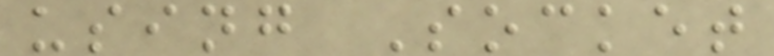using Socket
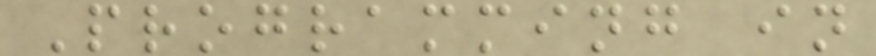Programming in
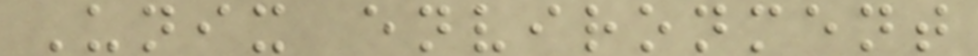Unix environment
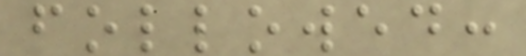followed:
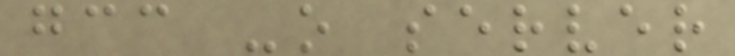gcc -o server
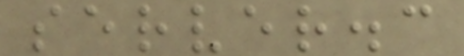server.c
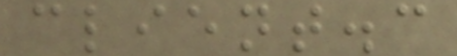client.c
